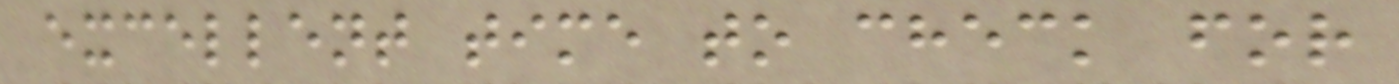excellent time to check for
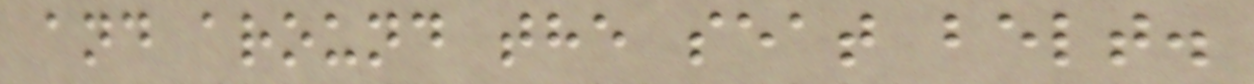and around the seat belt.
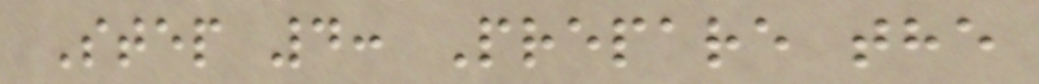Step 4: Prepare the
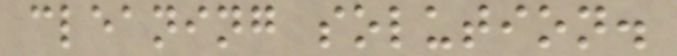cleaning solution.
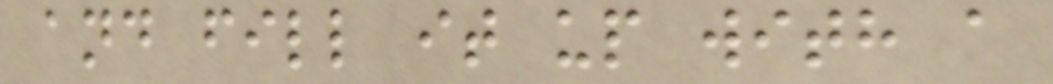and fill it up with a
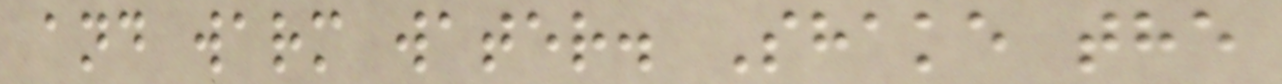and warm water. Shake the
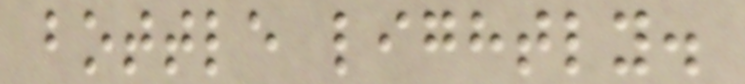bottle lightly.
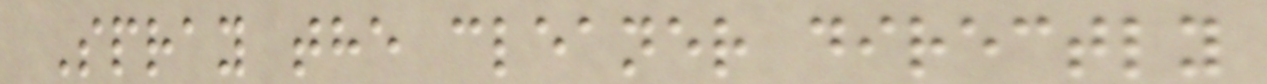Spray the cleaner directly
